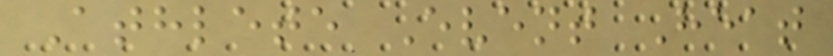Athlete Event Heat
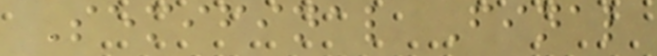Semifinal Final
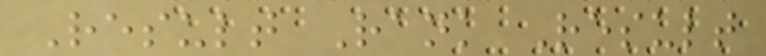Result Rank Result
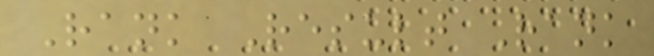Rank Result Rank
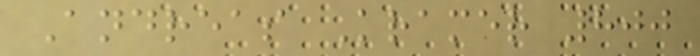Andreas Kramer 800
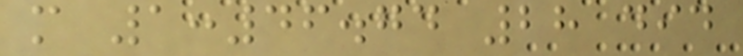m 1:46.74 28 did
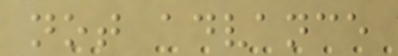not advance
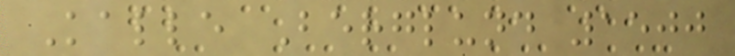Kalle Berglund 1500
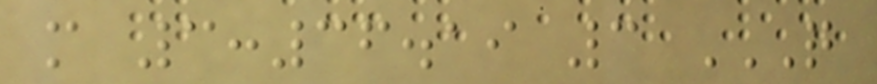m 3:36.19 3 Q
